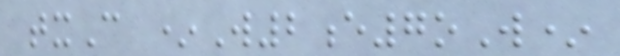txC *W2e7oW*
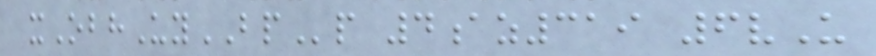xObhUyBPp 4az319 6vU
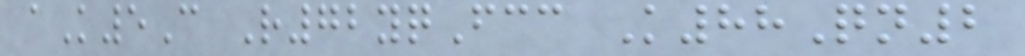aK5C R72yqFcc K88Qn2
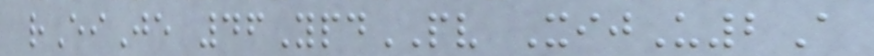rEiJe 46YpdPV XijU2A
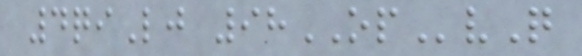4qiLj 98OPvQ
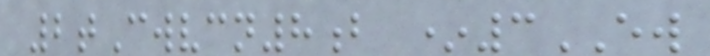2tCwvcn8b *3EW
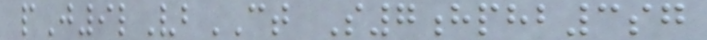pJ9lVbCT S7hphb3sg
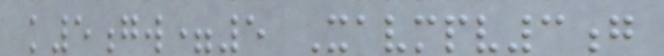k5gw=5 Xavmpv3g
